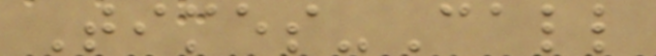Times-Call
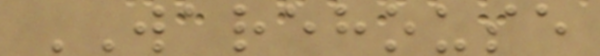WAREHOUSE
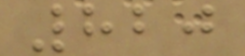820
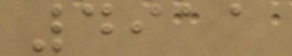4911
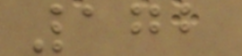172
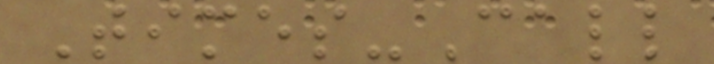Times-Call
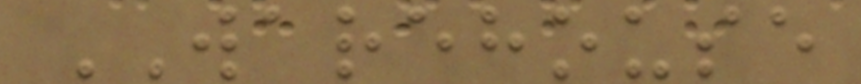WAREHOUSE
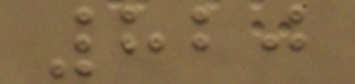820
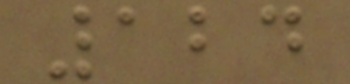124
